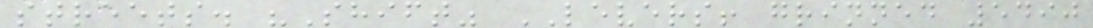streets. "Shift" LEVERS! grinned 5490
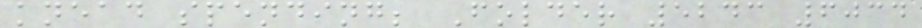knead spending; Folder 5243 6034
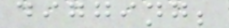digging;
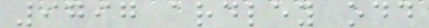9797 ardley odd
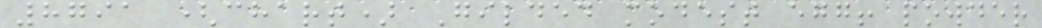8791 (chart) Gilded modest egg! powder
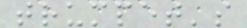trumpet's
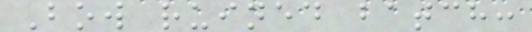Bow ruined batch:
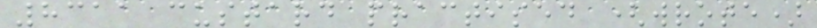8311 custard practised (wrote)
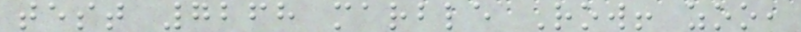test 7268 marble Row! zoo,
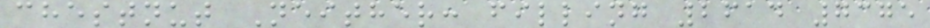chestnut Neither: filling 2614 7375
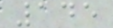145
